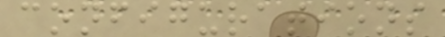configurations
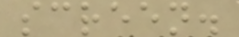screen.
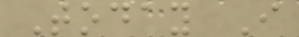Today I
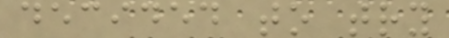decided to try
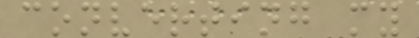converting my
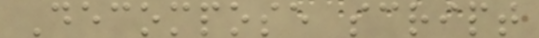Decompose script
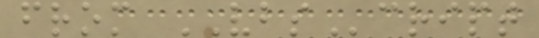from VBScript
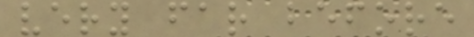very far before
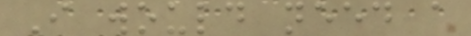I would need a
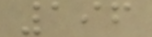196
